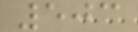503
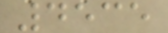4535
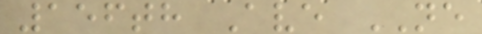156th Ave NE
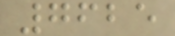7625
